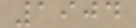1904
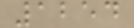1254
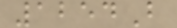1254B
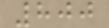800
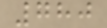780
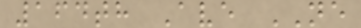164th Ave NE
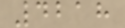4218
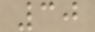30
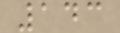143
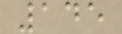145
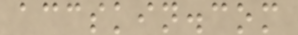accskin.com
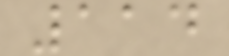114
